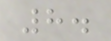8.
